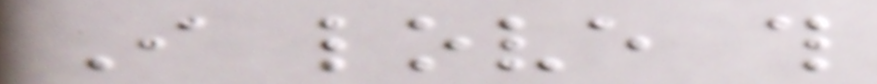I love this
